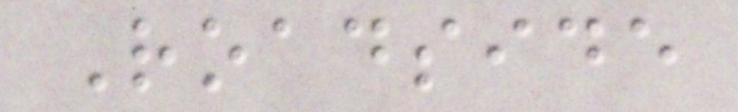Roadside
